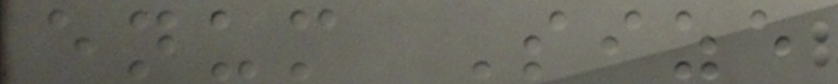enum Size
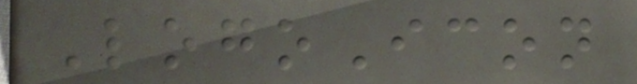LogoIcon
